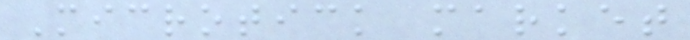Microtick market
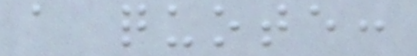a quote:
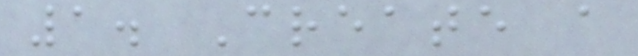1. Create a
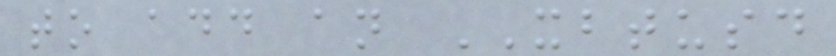to add an XBTUSD
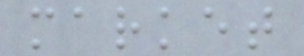market
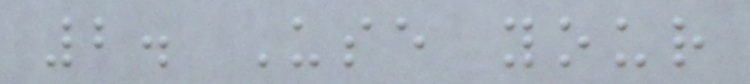2. Use your
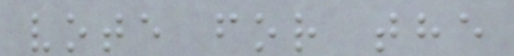vote for the
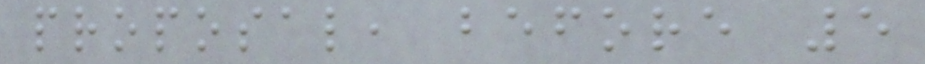proposal, before 5
